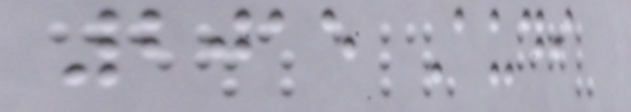2015 Audi
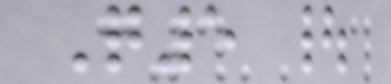Q5 |
